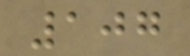107
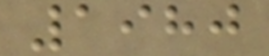1980
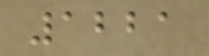1221
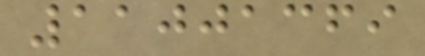11001369
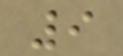9
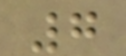7
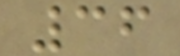36
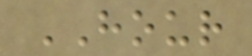HOUR
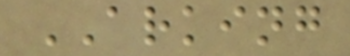ARKING
